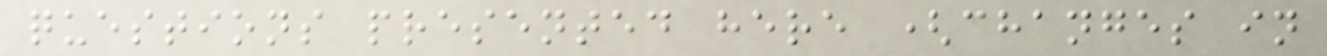questions presented here (changes in
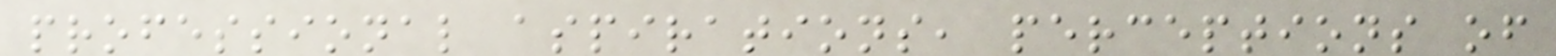professional aspirations, perceptions of
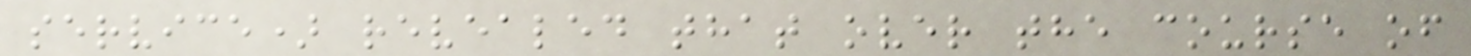service) revealed that over the course of
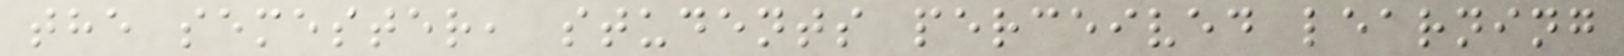the semester, students perceived learning
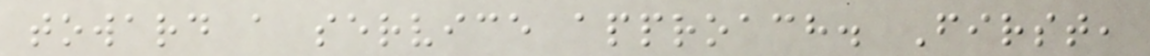toward a service approach. First,
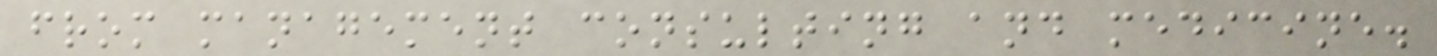from management consulting and medicine.
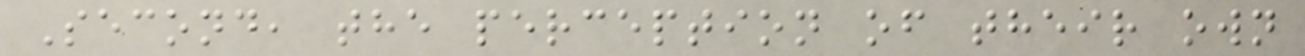Second, the perception of their own
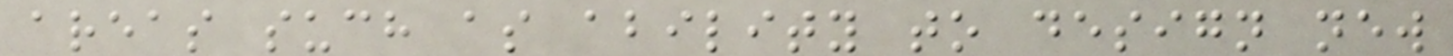areas such as ability to design new
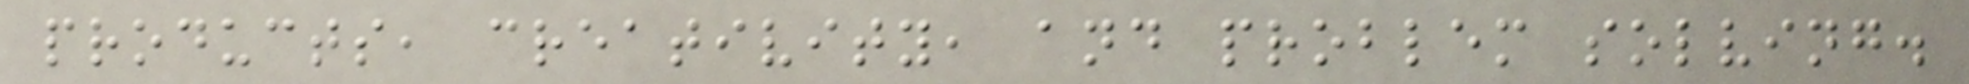products, creativity, and problem solving.
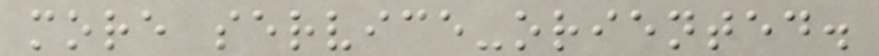more service-oriented.
